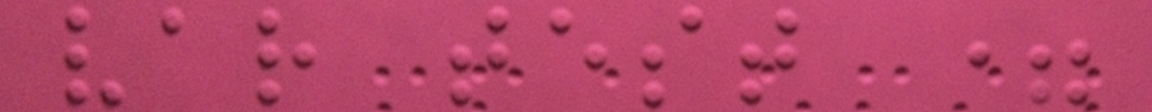var test =
